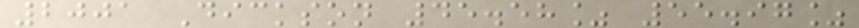2001 Dickson 45.58% 55.97%
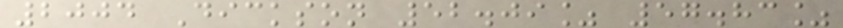2004 Dickson 52.09% 57.83%
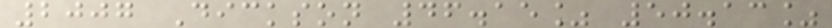2007 Dickson 46.15% 50.13%
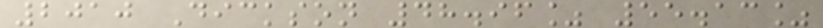2010 Dickson 48.96% 55.13%
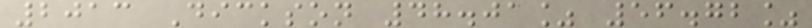2013 Dickson 48.01% 56.72%
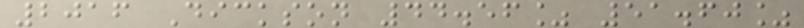2016 Dickson 44.56% 51.60%
